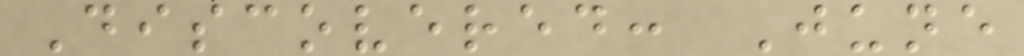Discovered: June
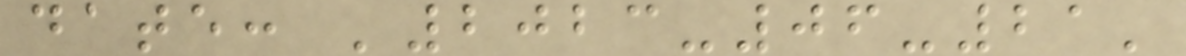date: '2023-06-21'
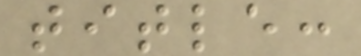title:
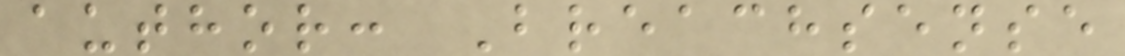author: Breachsense
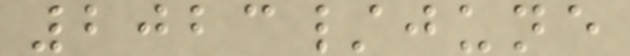2023/june
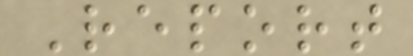Report
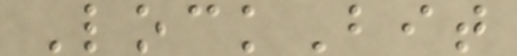LockBit
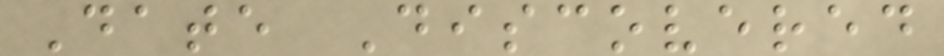Date Discovered
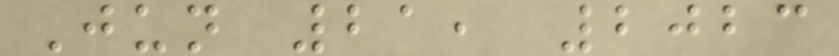Jun 21, 2023
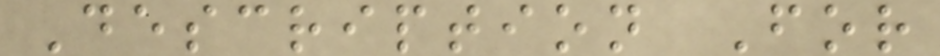Description For
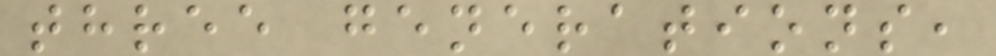three generations,
